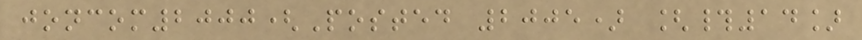joncom2000(Posted 2005) [#14]
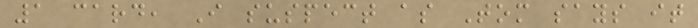1 card, I suspect as Tom says it
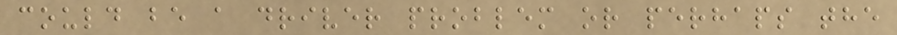could be a driver problem or perhaps the
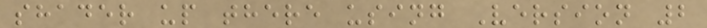shader up there using Version 2
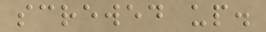screwed up.
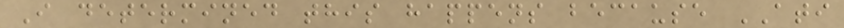I determined this happens because ATI
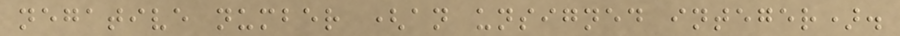negative number (an unsigned integer).
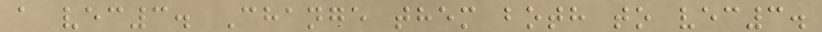a vec3. Change them both to vec3.
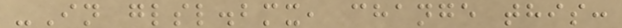-In glsl.bmx, change this:
